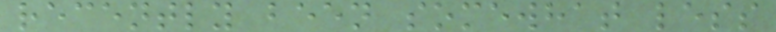recently been somewhat less
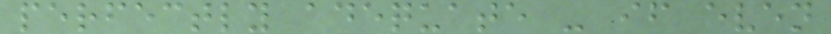perfectly adequate - if even
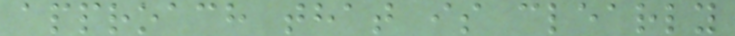approach that is clearly
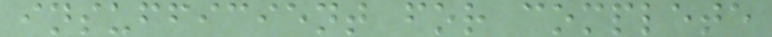insufficient for complete
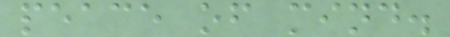peace of mind.
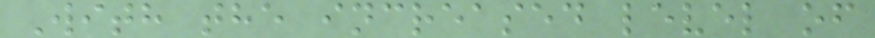With the increased level of
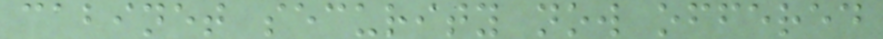cabinet security now offered
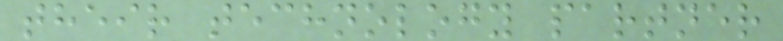their technology partner
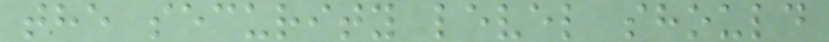the security level should
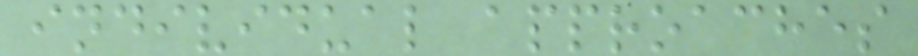individual approaches
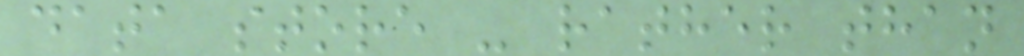data store - rather than
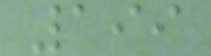199
